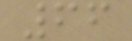66
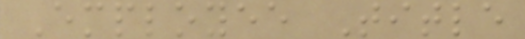Employee Title
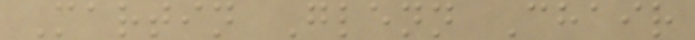Martin Glenn Chair
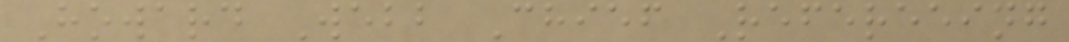Howard Webb Chief Refereeing
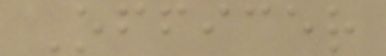Officer
